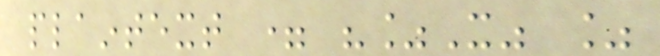plaintext = "%X" %
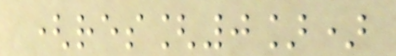(res[0])
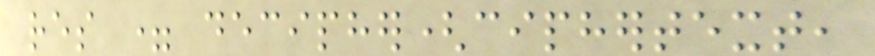res = decipher(ciphertext,
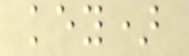key)
